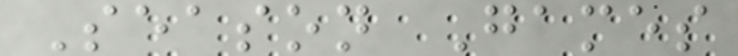Season Games
